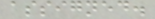assigned.
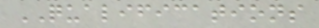QUALIFICATIONS
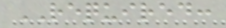REQUIRED:
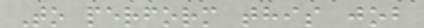To perform this job
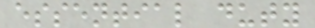essential duty
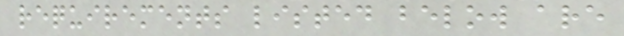requirements listed below are
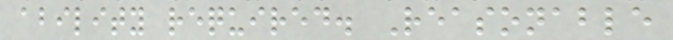ability required. Reasonable
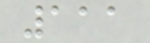111
